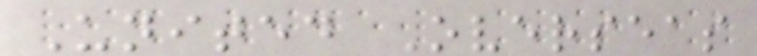United Overseas
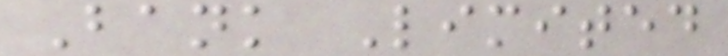Bank Limited
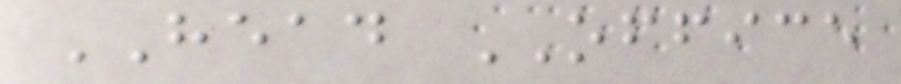HEAD OFFICE
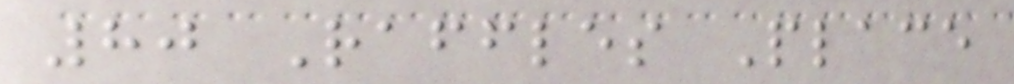80 Raffles Place
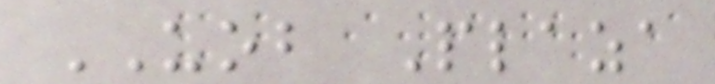UOB Plaza
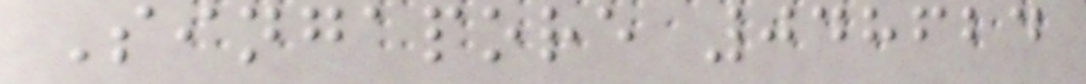Singapore 048624
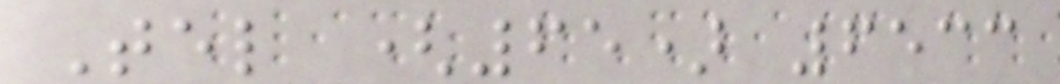Tel (65) 6533
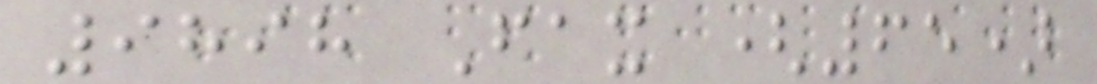9898 Fax (65)
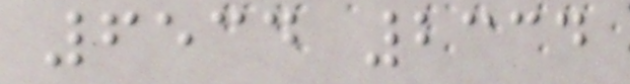6534 2334
